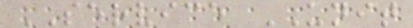SERVICE UNIT
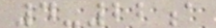4-22a
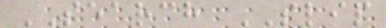SEARCH SLIP
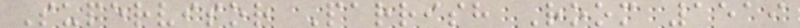Supervisor Parrish Room 1519
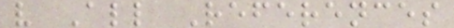v All References
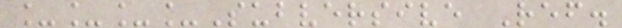____Subversive Ref.
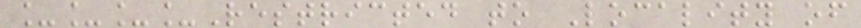____Restricted to Locality of
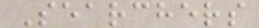Searchers
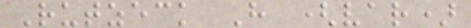Rutzeck H (var)
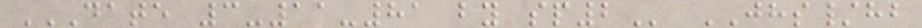DATE 3-11-81 BY SP2 JHS/hb
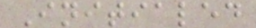Initialed
